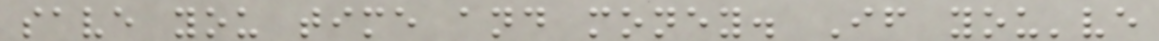save you time and money. If you've
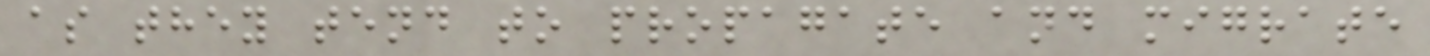as they tend to propagate and migrate
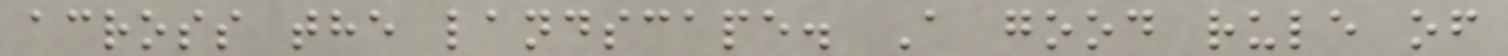across the landscape. A good rule of
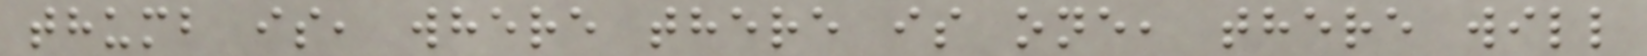thumb is, where there is one, there will
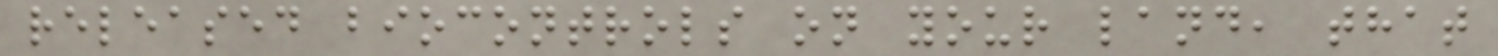released biocontrols on your land, that
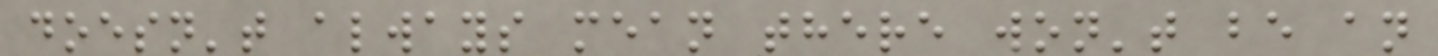doesn't always mean there won't be an
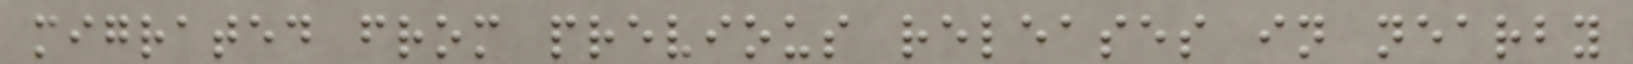migrated from previous releases in nearby
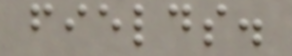fields.
